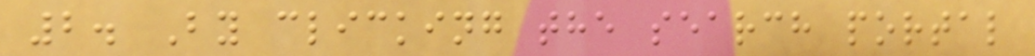2. By clicking the search portal
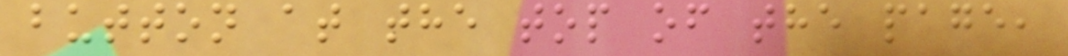button at the top of the page,
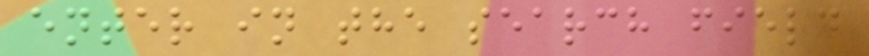enter in the search field
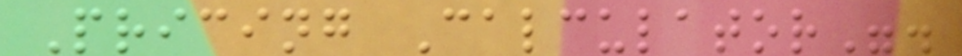Pricing Calculator".
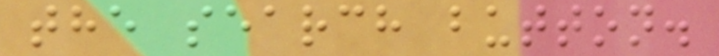the search button.
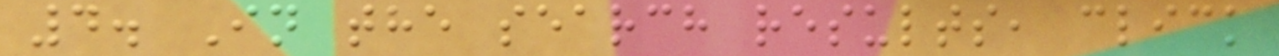4. In the search results, click
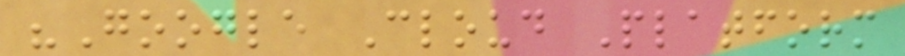"Google Cloud Platform
